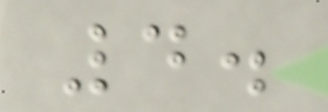4.
